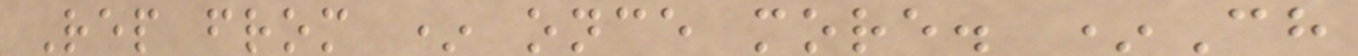Rep from * once more. *Ch
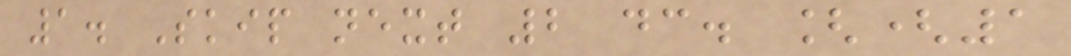1. Skip next 2 dc. [(1
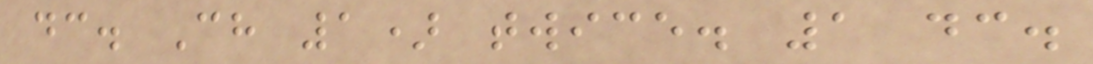dc. Ch 1) twice. 1 dc.
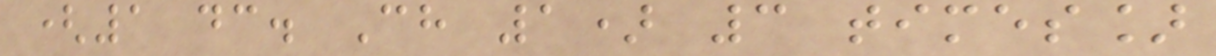(1 dc. Ch 1) 3 times]
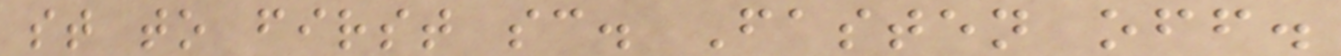st to first sc. Fasten off.
